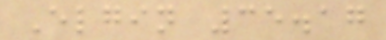Elgin 35.17
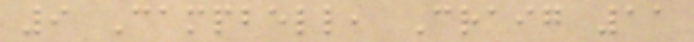9 Campbell, Craig 11
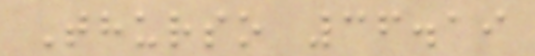Thurso 36.19
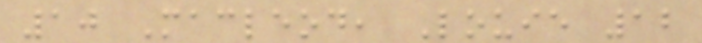10 Macleod, Louie 12
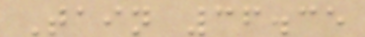Tain 36.35
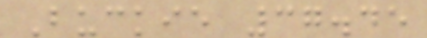Buckie 37.45
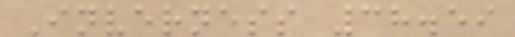Inverness 38.59
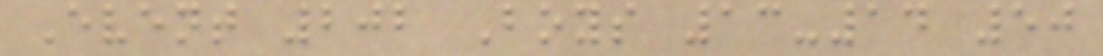Event 202 Boys 13-14 50
